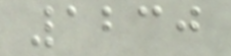1230
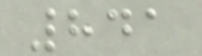841
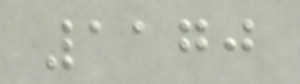1170
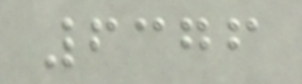6376
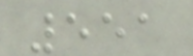551
